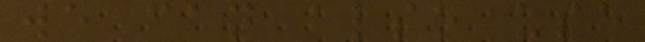we can also use
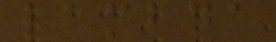lambda
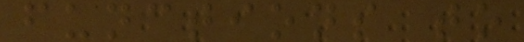functions to
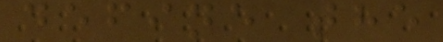define the
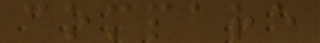compare
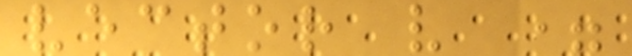vector v =
